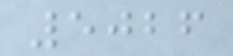5026
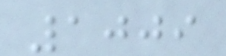1009
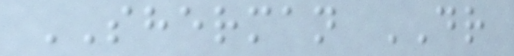SHERMAN DR
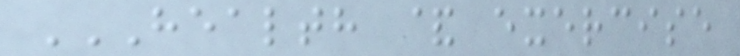HEALTH & EXERCISE
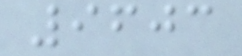9603
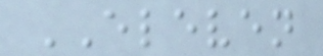ELEVEN
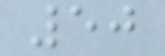50
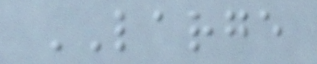LARGE
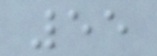55
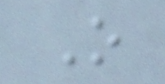O
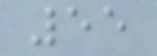55
